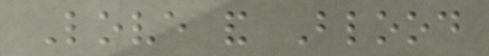Love and Blood
